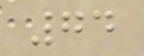74
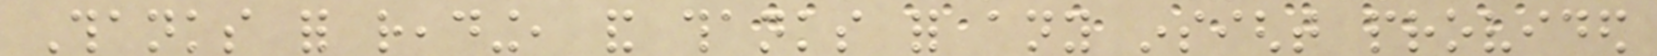Thanks for reading, and thanks for any insight provided
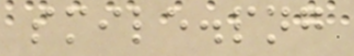smile.png
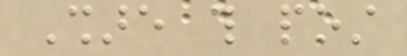Share this post
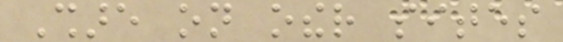Share on other sites
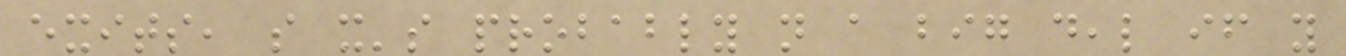exits, so it's probably not a big deal if you
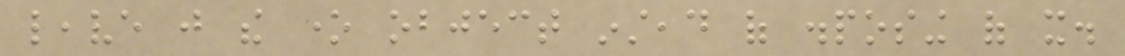leave just the one object instead of disposing of it.
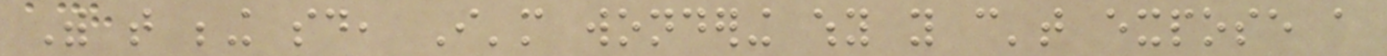With that being said, I'm wondering why you can't expose a
